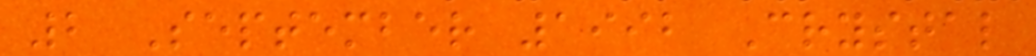2 September 1992 Crystal
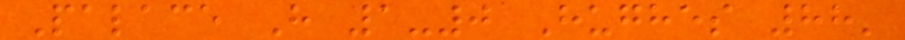Palace H 1-0 Hughes 88'
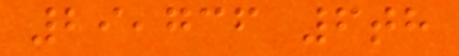29,736 6th
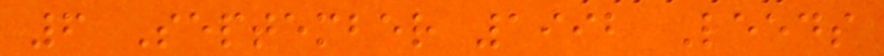6 September 1992 Leeds
